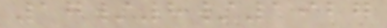17/8/1927
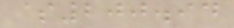$200.94
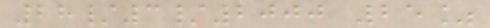28/3/2000 25%
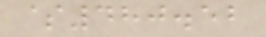$480.52
